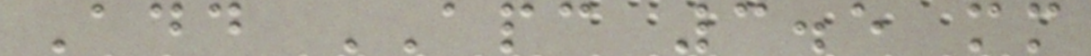Add APC 3.5 mm
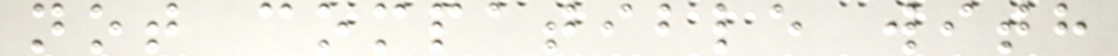not compatible with
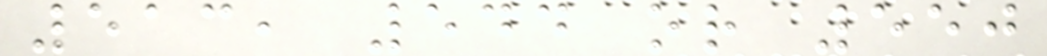513, 544 or 550
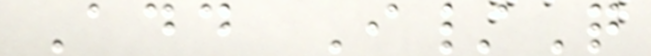Add I/Q
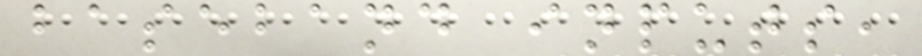baseband inputs,
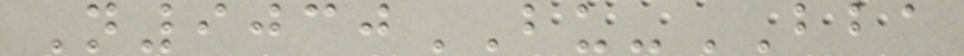N9030BU-BBA
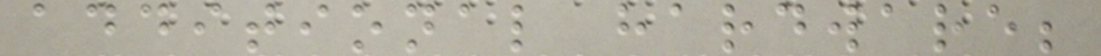additional hardware;
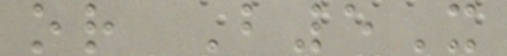or B5X
